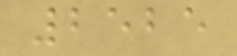2525
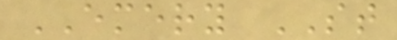EMERY ST
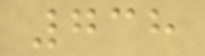738
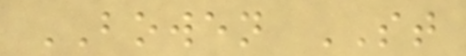BOWEN ST
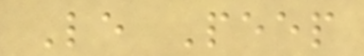Le Peep
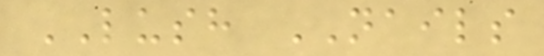LUSH NAILS
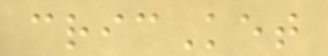cricKet
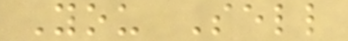You Sell
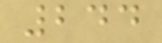244
